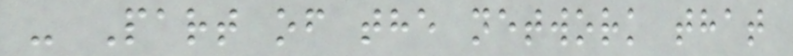- Part of the network that
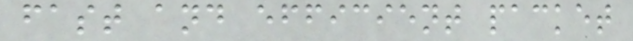fast and efficient packet
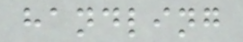handling
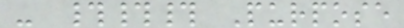- ### Purpose
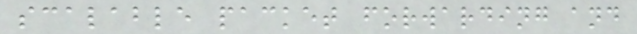scalable packet forwarding and
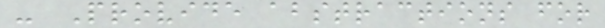- Provide abstractions for
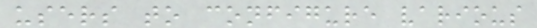users to configure various
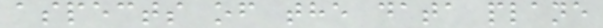aspects of the data plane
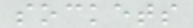sockets
